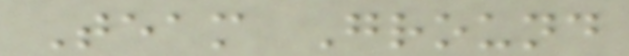Team Ground
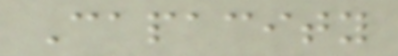Capacity
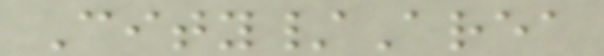City/Area
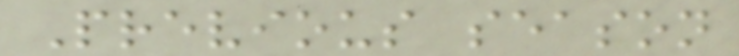Previous season
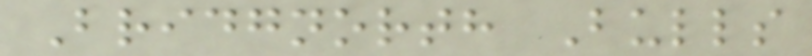Bridgnorth Bulls
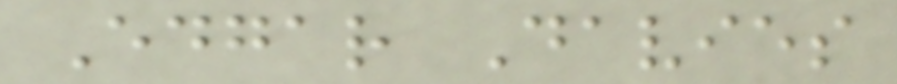Edgar Davies
